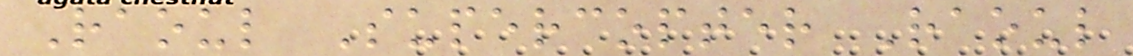Raoul Supercopter Raoul
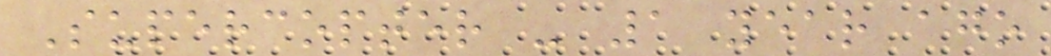Supercopter - 1 year ago
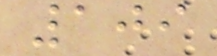109
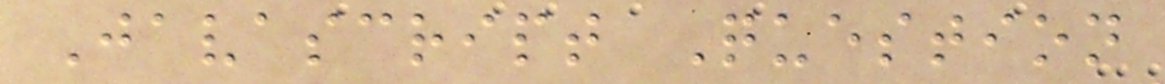Javascript Question
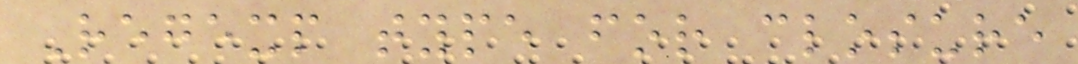Regexp type for closure
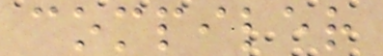compiler
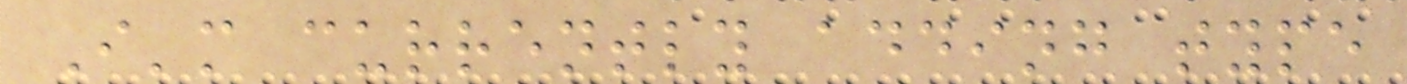I'm currently adding type
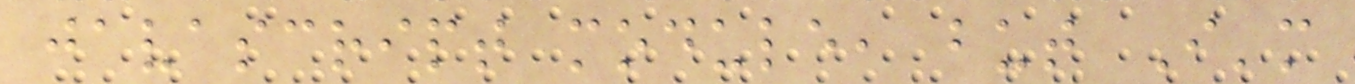javascript module, but I'm
